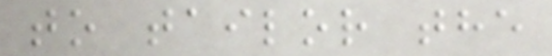to tailor the
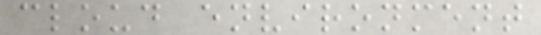cloud environment
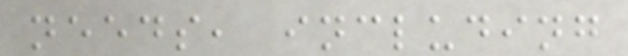needs, including
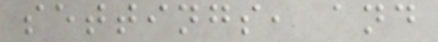settings, and
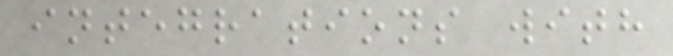integrations with
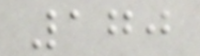170
